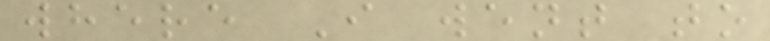where I went to
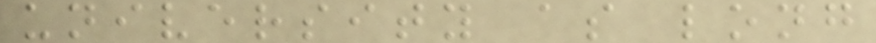university as long
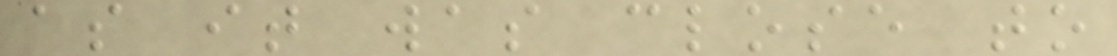as it was close to
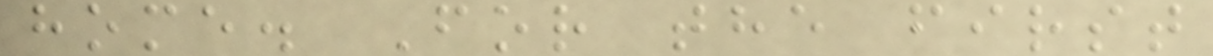home. For the first
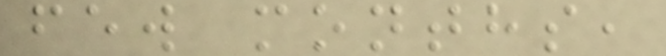few months,
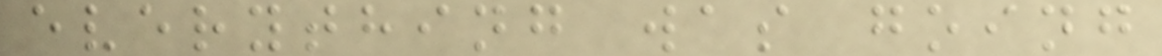everything was going
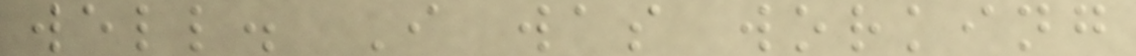well. I was working
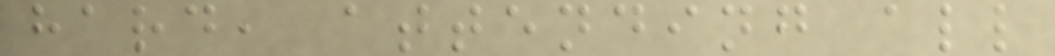hard, attending all
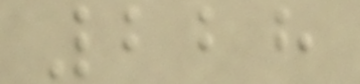228
